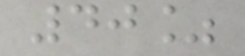40%
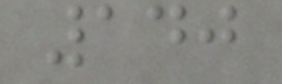140
